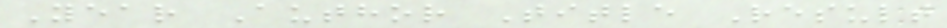Year Author Title Result
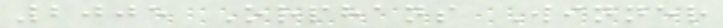2005 Orphans Winner
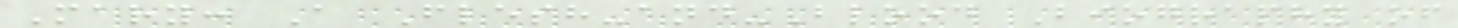Mary: A Flesh-and-Blood Biography of
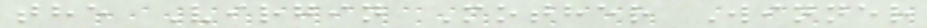the Virgin Mother Winner
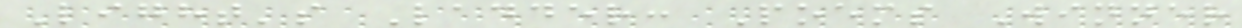Light's Ladder: Poems Winner
